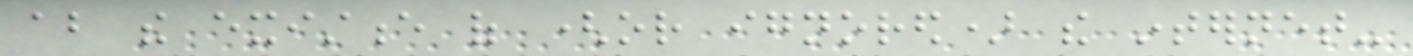about the existence of (or ignored) the internet-
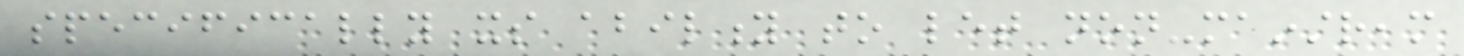specifically its ability to let non-mainstream
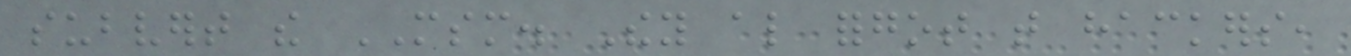subvert the MSM. They also forgot that hackers,
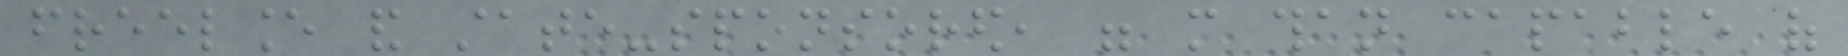freelance and state-sponsored, were more than capable of
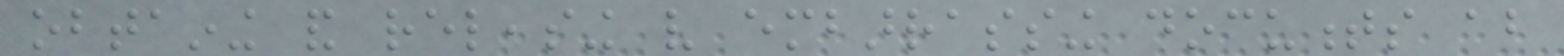obtaining and releasing very embarrassing documents about
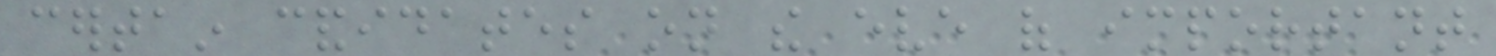certain candidates on the eve of important
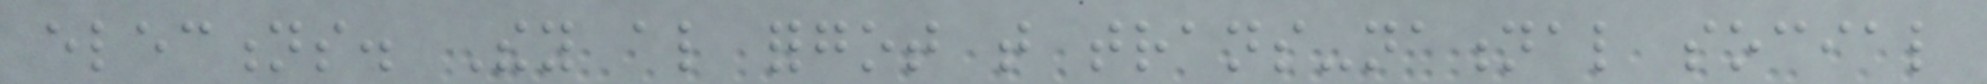elections. They also forgot that trans-national social
